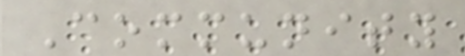Community
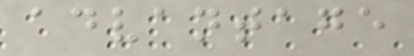advantage
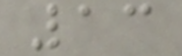13
